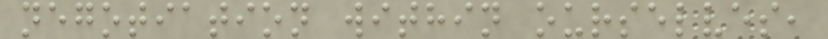negotiation within ourselves,
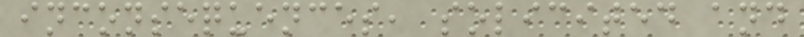inconsequences, solicited and
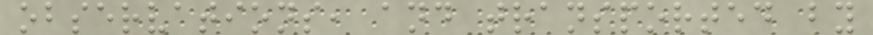observations, and transported by
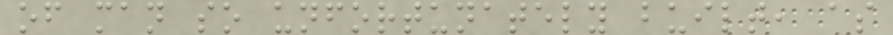of man so unfortunately built, as
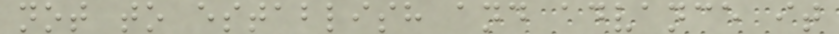not to establish and advance it
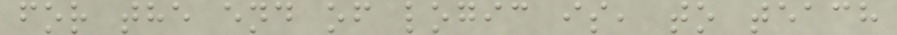for the end of logic is, to teach
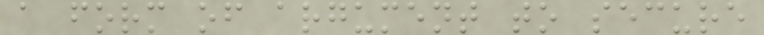a form of argument to secure
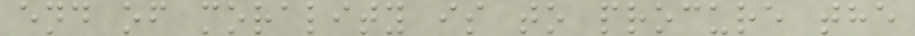end of morality is to procure the
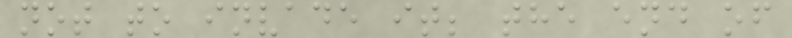not to invade it; the end of
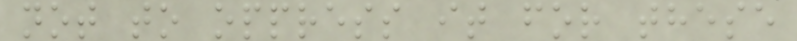not to oppress it for these
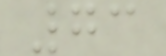73
